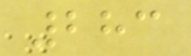283
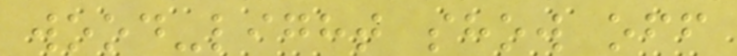wood-light show off
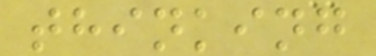thinking
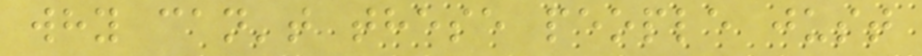why can't these people just
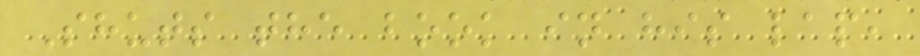Shuts the book in his lap,
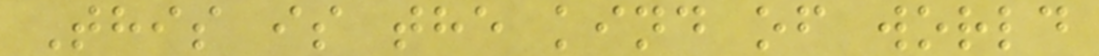This is the kind of world
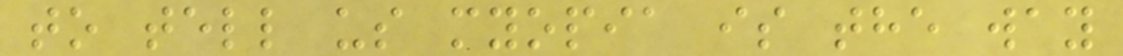to tell us myopia is the way
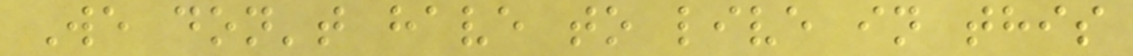We don't have to live in this
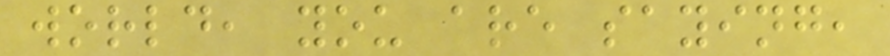world, you are saying,
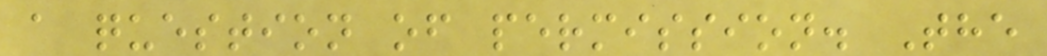a question of permission. The
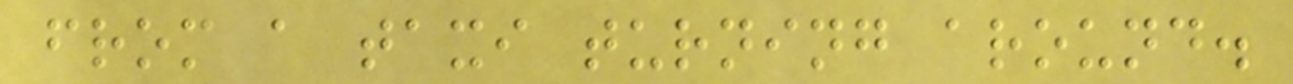from a taxi turning around.
